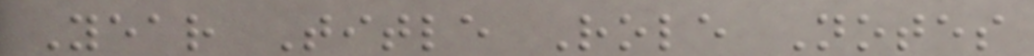Year Title Role Notes
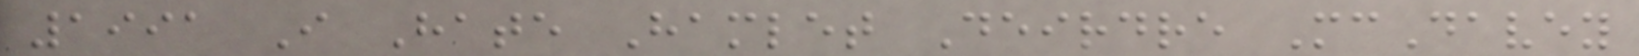1991 I Hate Hamlet Deirdre McDavey
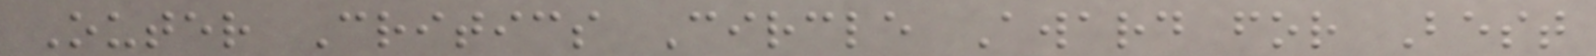Outer Critics Circle Award for Best
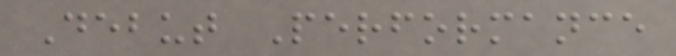Debut Performance
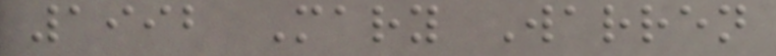1992 Mary Warren
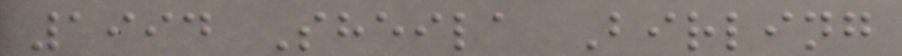1994 Sheila Birling
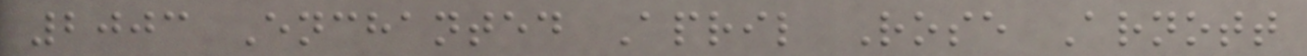2003 Enchanted April Rose Arnott
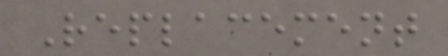Replacement
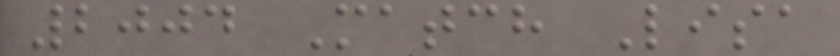2004 Match Lisa
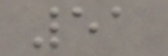51
